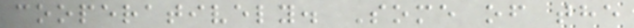cooperatively. Some of the
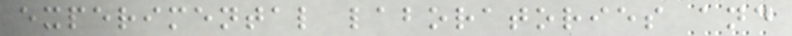experimental laboratories and
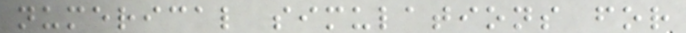numerical simulations for
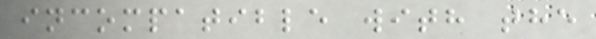incompatible with the
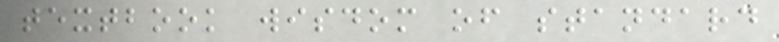textbook wisdom of standard
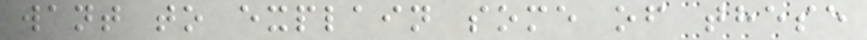want to explain some of these
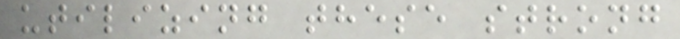utilizing these strong
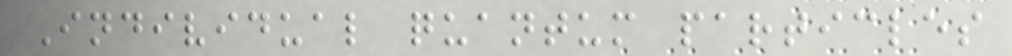Individual quantum particles
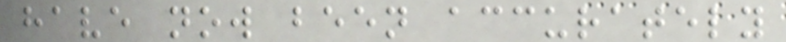have now been accurately
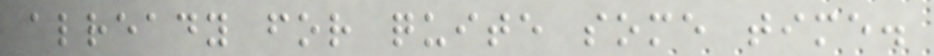already for quite some time.
